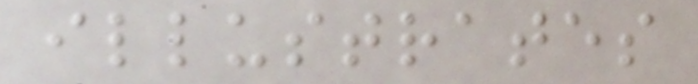illustrates
